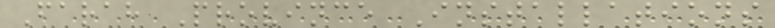Farah Province Installations
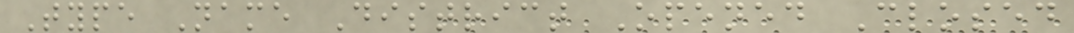Type Name District Opened Closed
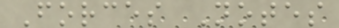Forces Notes
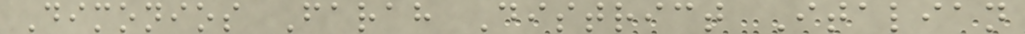Dimonios Farah District Italian
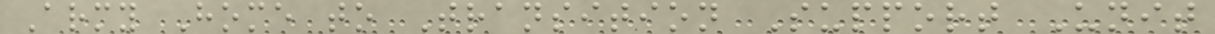Army Home to Transition Support Unit
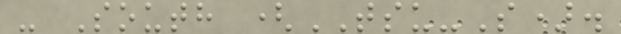- South (TSU-S).
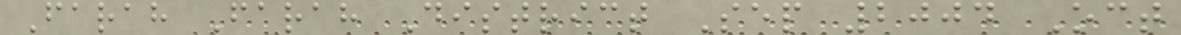Farah Farah District Sep 2004 Oct
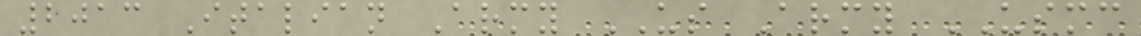2013 Italian Army US Army USMC
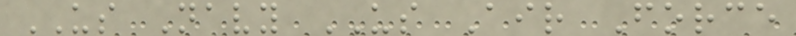US Navy US Air Force
